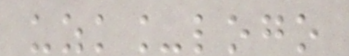uzk_logo
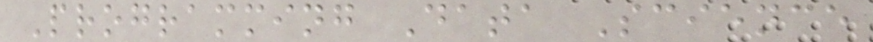Programming Data Science
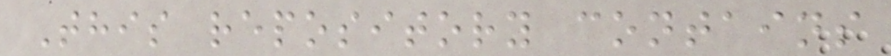This repository contains
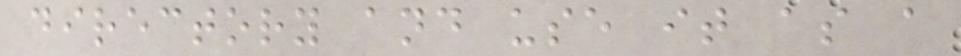directory and use it as a
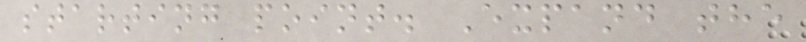starting point. Expand the
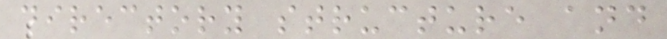directory structure and
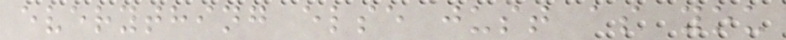everything else just as you
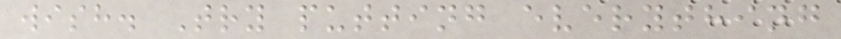wish. Try putting everything
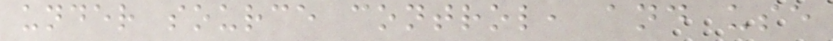under source control, and use
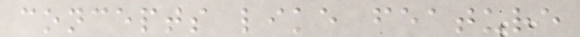concepts like feature
